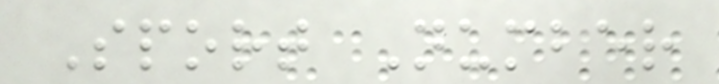Sport Number
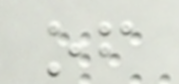of
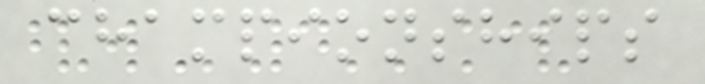championships
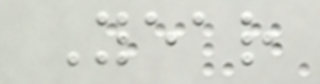Year
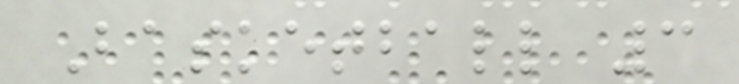Basketball 3
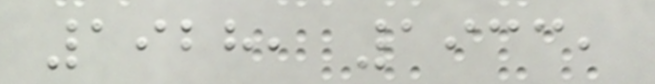1928, 1933,
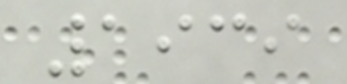1939
